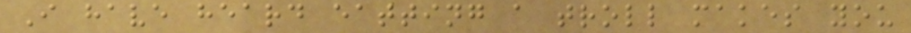I have heard eatting a troll makes you
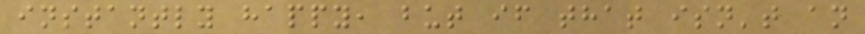instantly happy, but if that isn't an
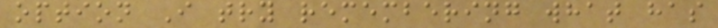option I try remembering what has
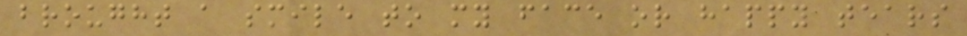brought a smile to my face or happy tears
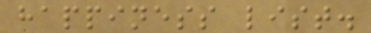happiness list.
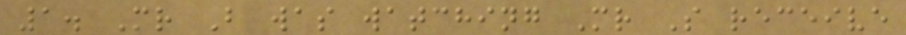1. Mr B was watching Mr S receive
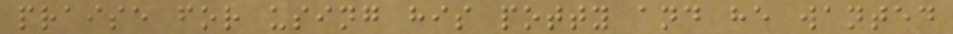praise for using his potty and he wanted
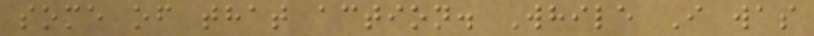some of that action. While I was
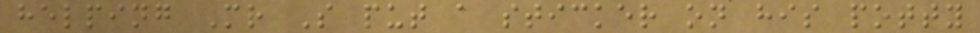helping Mr S put a sticker on his potty
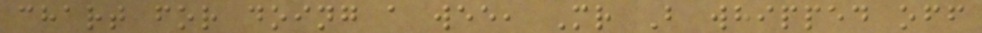chart for doing a wee, Mr B whipped off
